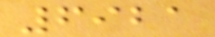6921
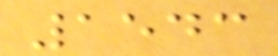1543
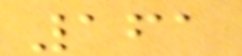161
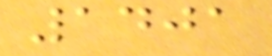1401
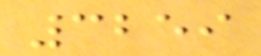3259
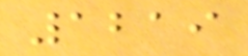1219
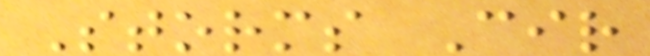Storms Cir
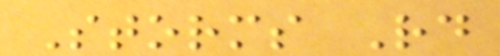Storms Rd
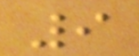9
